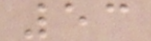53
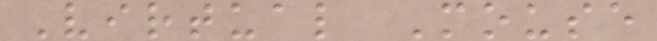Virtual Mouse
